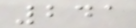241
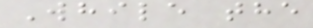While the
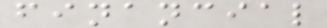financial
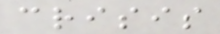crisis
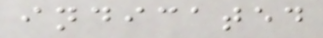indicated
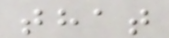that
